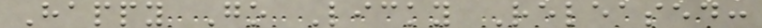Happy Go Licky Released:
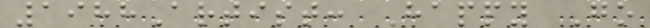1988Artist: Happy Go
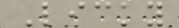Licky
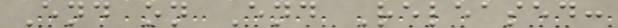End on End Released:
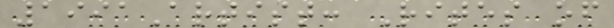1991Artist: Rites of
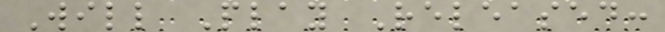Will Play Released:
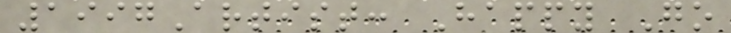1997Artist: Happy Go
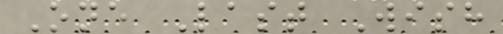One Last Wish
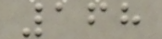168
